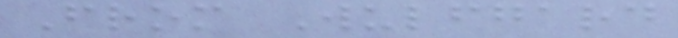From Wulfgard
